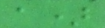a)
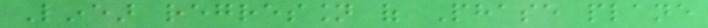Linear regression of Phase plane
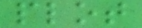plot
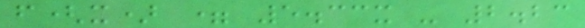f(x) = 5.33x - 2.23
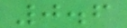0.6
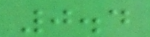0.4
